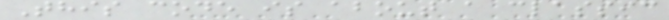This code is about a classic
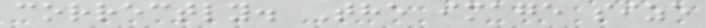correctly. The image size
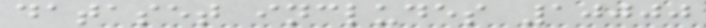dataset includes 10000
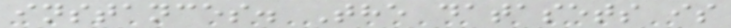instances. The datasets is
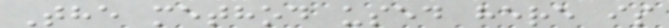The method used here is
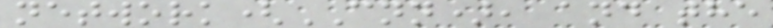network(CNN), and the
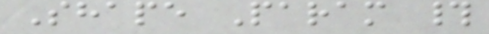Shape Param #
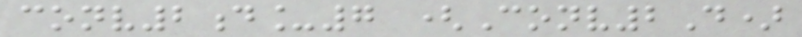conv2d_7 (Conv2D)
